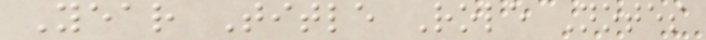Year Title Role Notes
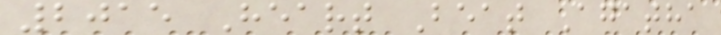2015 Heart Beat Agatha
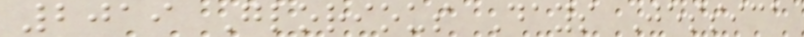2019 Glorious Days Jessica
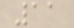11
